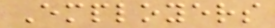Employers
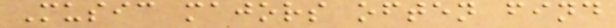Music majors often find
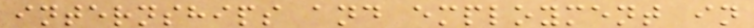internships and employment in
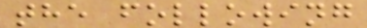the following
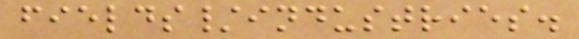fields/industries.
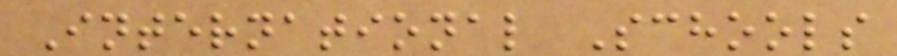International Schools
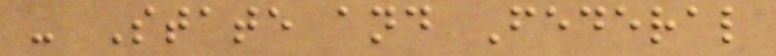- State and Federal
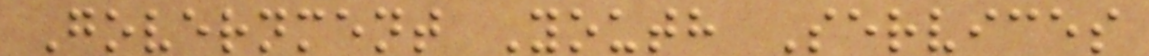Government Youth Services
